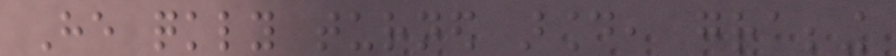He quickly turned around, grabbing
